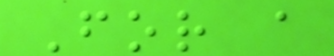For a
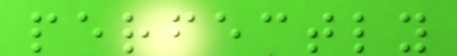perfectly
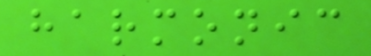harmonic
